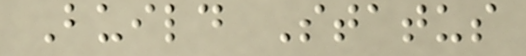Build Status
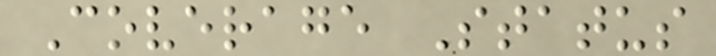Coverage Status
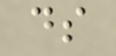ds
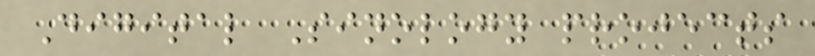Digital Sinology projects
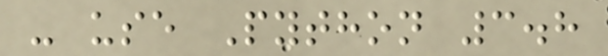- use Python 3.8
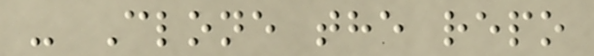- Clone the repo
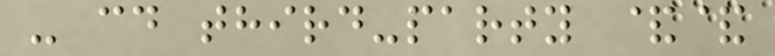- cd third-party &&
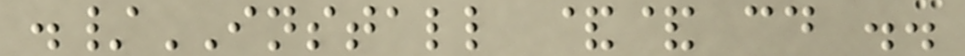./INSTALL && cd ..
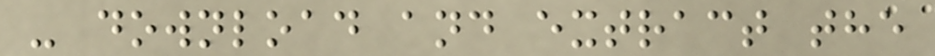- download and extract the
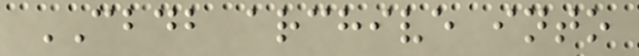CBDB archive into
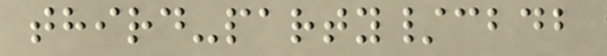third-party/cbdb
